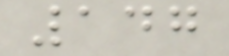147
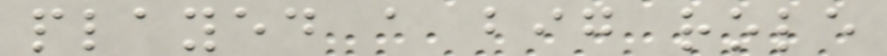played a big role
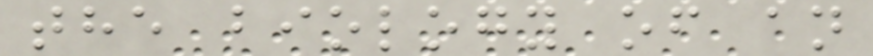the biology of an
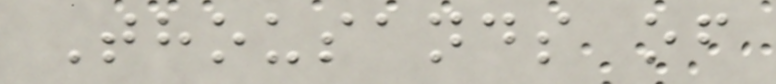Thousands of
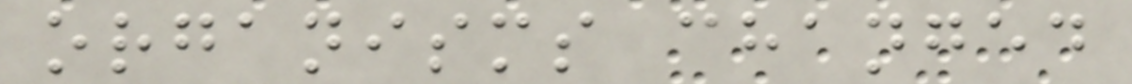organisms changed
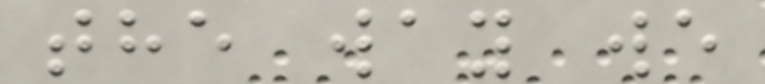the way we
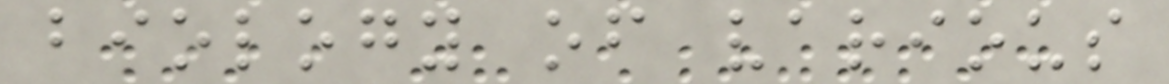biology of various
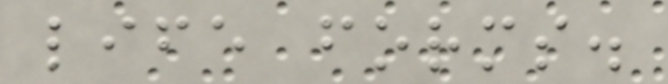life forms.
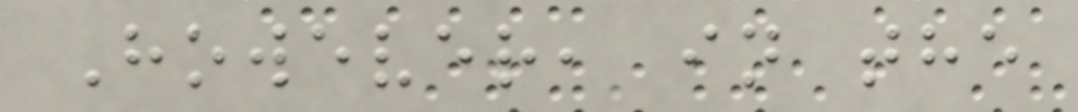However, in the
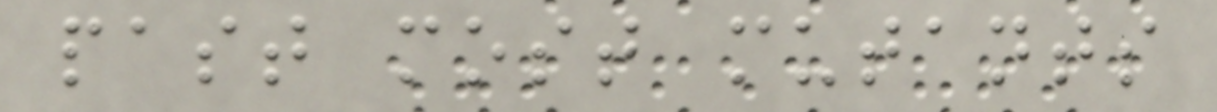past most mutants
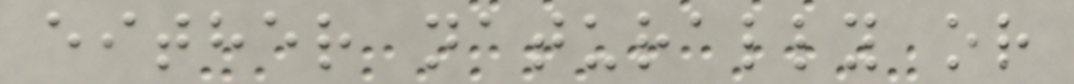either naturally or
